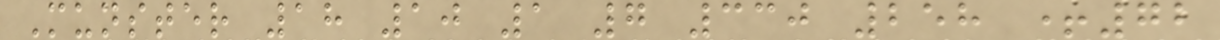Munster 18 10 1 7 330 258 +72
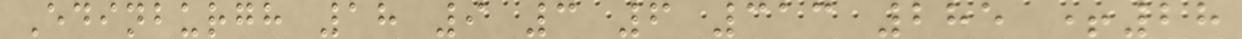Edinburgh 18 9 3 6 313 285 +28
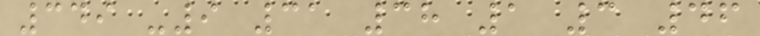349 -9 31 38 1 3 46
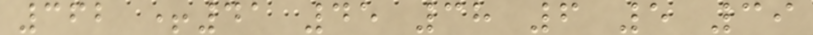362 +41 45 38 6 5 39
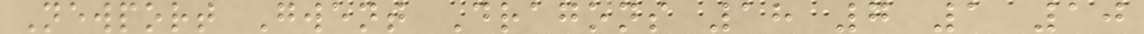Newport Gwent Dragons 18 7 1 10
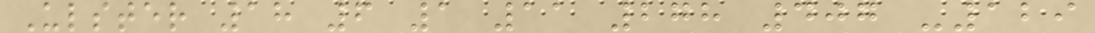Ulster 18 6 1 11 278 407 -129
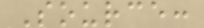Source:
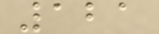121
